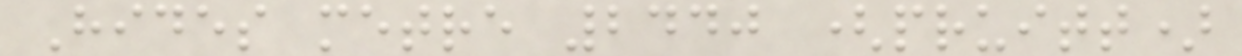Hides metre 2440 (pruitt)
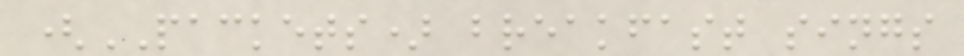(PACKETS) breakfast sings
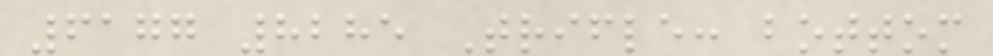6177 8285 Trifle: bottom
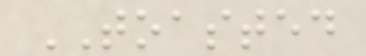TOASTED
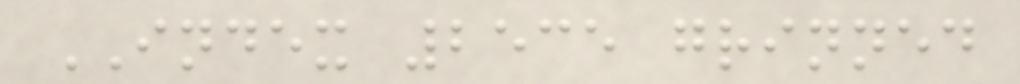INDEX 2535 grinned
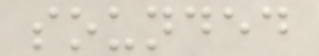sounded
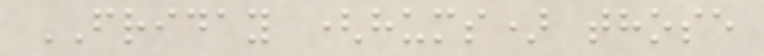FRIDAY (hums) those
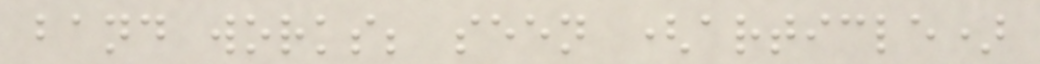band works; seen (article)
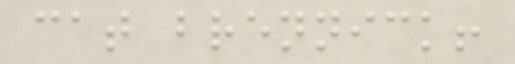cat brennick!
